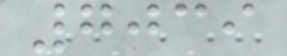7039
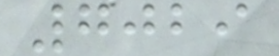7029
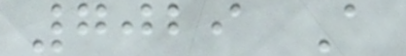7029 A
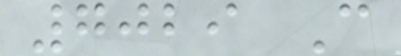7029 C
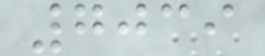7039
